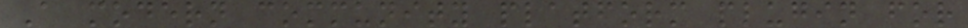A modern community platform plugin for
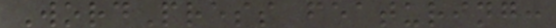WordPress featuring:
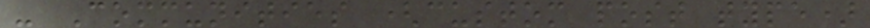- Communities (custom post type)
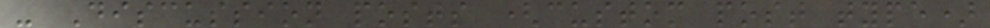- Discussion posts (custom post type)
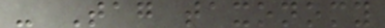- Tag taxonomy
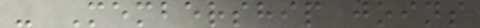- Membership joins
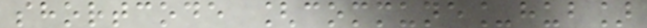shortcode [commune_hub]
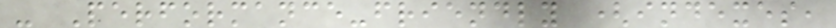- Performance-friendly (indexes,
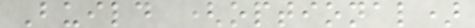Build (optional)
